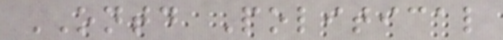ONTD Political
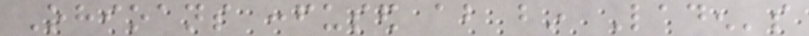Ohioans confused about bin Laden's
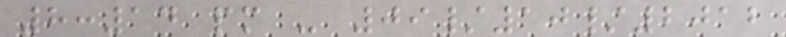8:14 pm - 09/10/2012
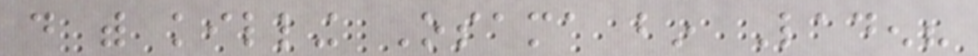do with killing Osama bin Laden?
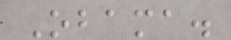Obama.
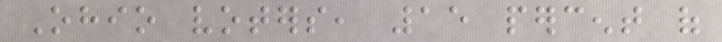Ohio voters, 15 percent of
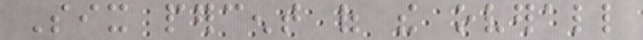Six percent of the overall
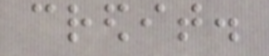credit.
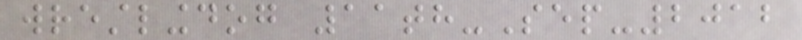wrestlingdog 11th-Sep-2012
